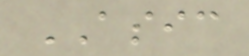ASIC
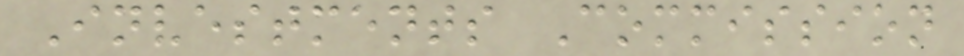Investments Commission
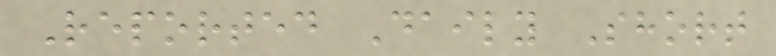Reported Daily Short
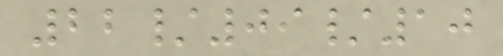22/09/10
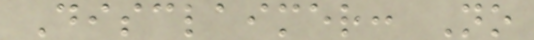Disclaimer: No
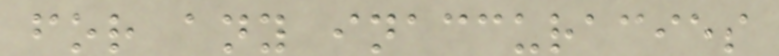for any inaccuracies
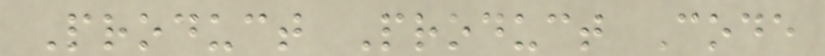Product Product Code
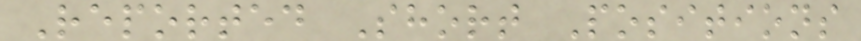Reported Short Positions
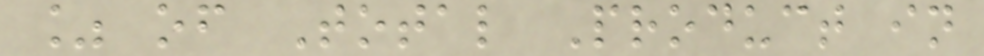% of Total Product in
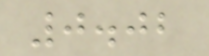0.02
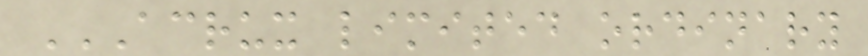ACRUX LIMITED ORDINARY
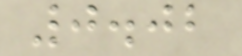0.02
